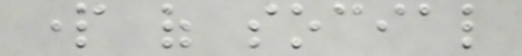part of social
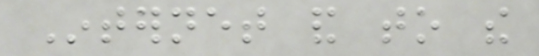Internet and to the
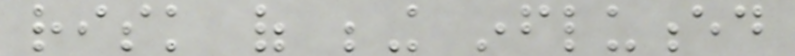risk of being influenced
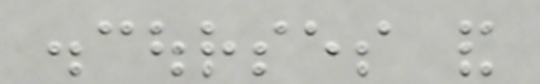discourses and
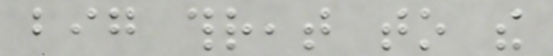big threat to the
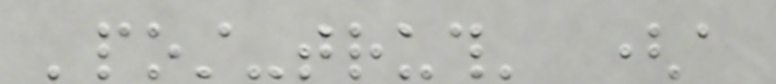'post-truth' (a
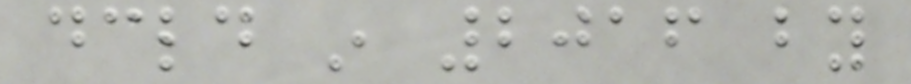declared in 2016 by
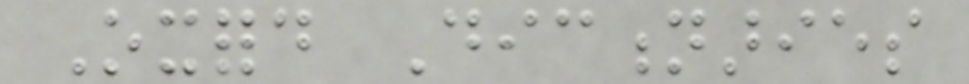Oxford Dictionaries
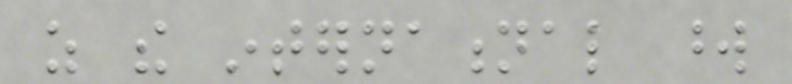as the international word
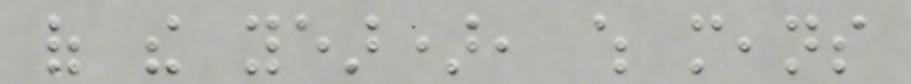of the year), which means
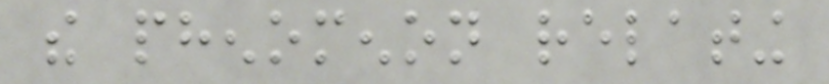the phenomenon relating
